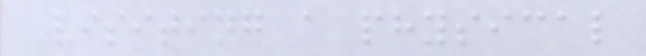Visiting a physical
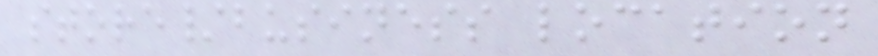store/business location
